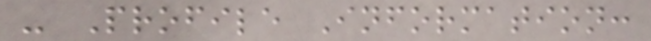- Profile Information:
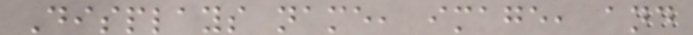Displays name, image, and
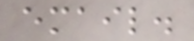email.
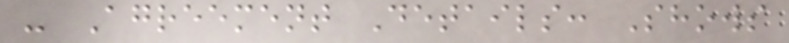- Agreement Details: Shows
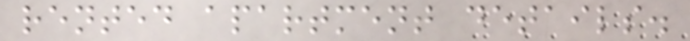rented apartment details.
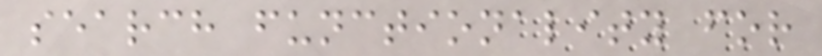search functionality for
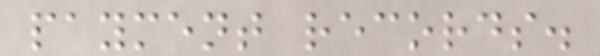payment records.
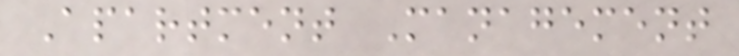Apartment Management
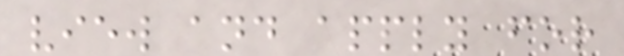view and apply for
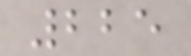225
